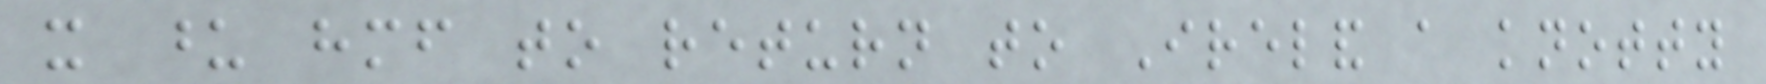it upon himself to return to Ireland a knotty
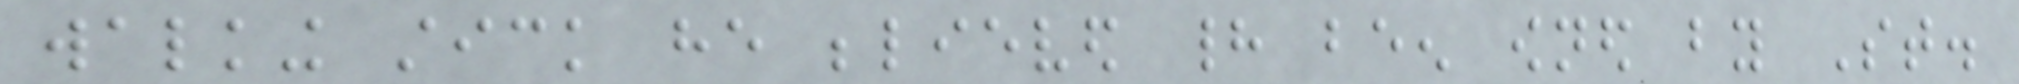walking stick he believed had been owned by St.
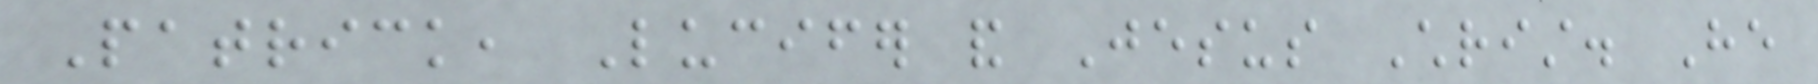Patrick, Lucifer and Jesus Christ. He
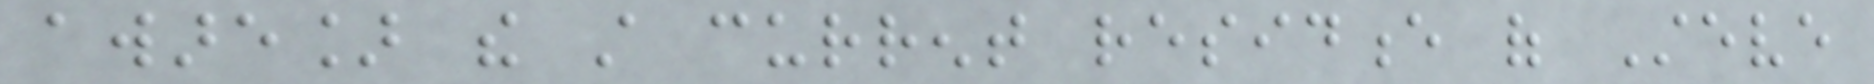aware] the still current residence of Steve
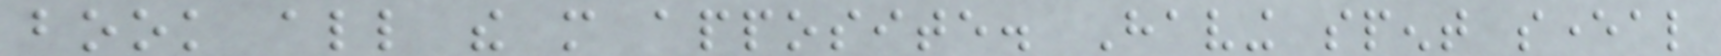book all the more apposite. Having spent several
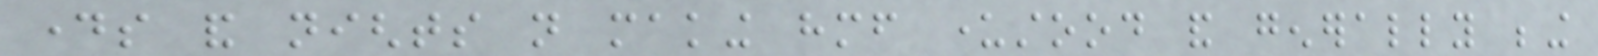days and nights not making himself understood and generally being
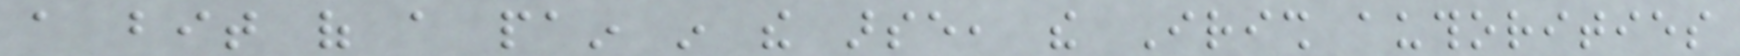a bit of a pain in the arse, the Irish authorities
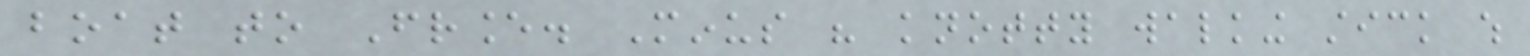boat to France. Minus his knotty walking stick which
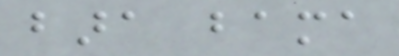bara bama
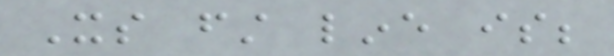Its first line is;
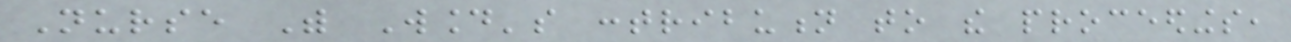Nurse With Wound's contribution to the proceedings,
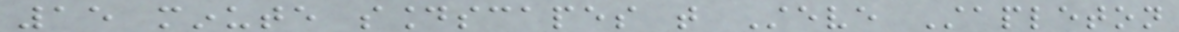15 minute soundscapes that Steve Stapleton
